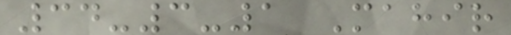34-3-1 Mahir
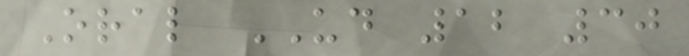Oral UD 12 30
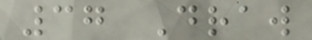37 Draw
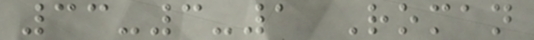33-3-1 Roman
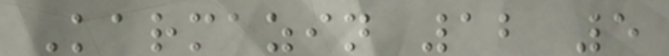Karmazin 12 5
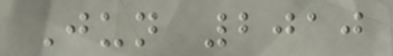Jun 2010
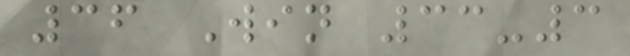36 Win 33-3
